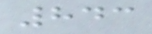843
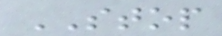STOP
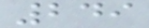249
